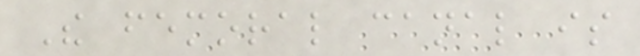The femoral canal is
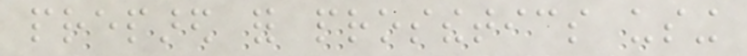prepared for prosthetics using
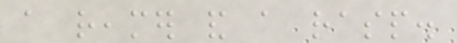a reamer and a rasp.
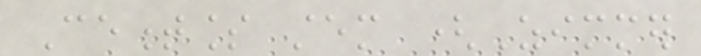Cementless stem (Zimmer
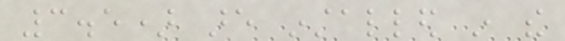3.5) are installed in the
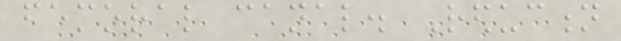femoral canal. Reduction
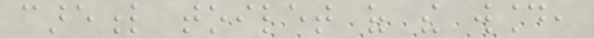careful toilet of the wound,
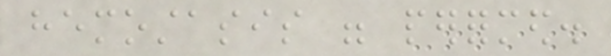hemostasis were performed.
